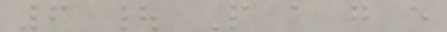6 | P a g e
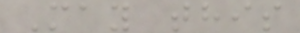May this
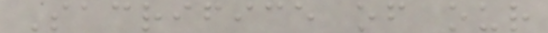Sacrifice of our
